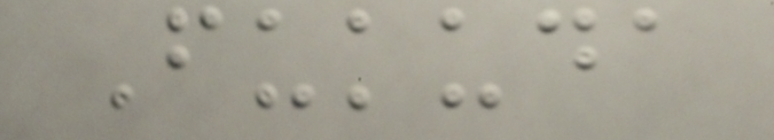Fukuda
